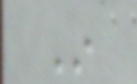In
